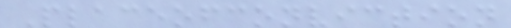Placeofconviction
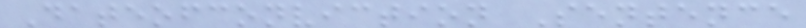Dateofconviction Sentence
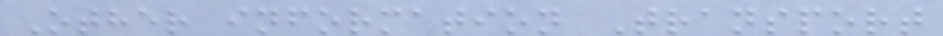Other information Transport
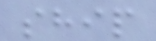ship
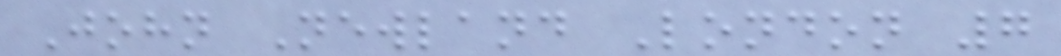John Newland London 7
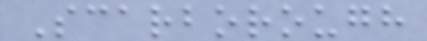Scarborough
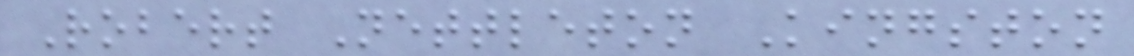Robert Nettleton Kingston
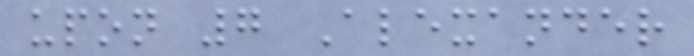upon 7 Alexander
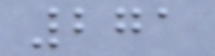271
